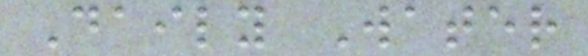Daily Water
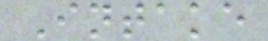Intake
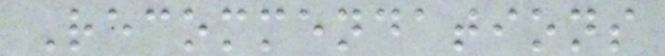Recommendations
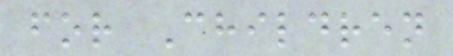for Children
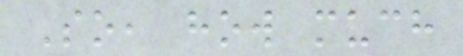So, how much
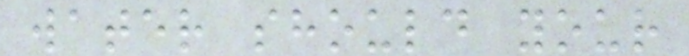water should your
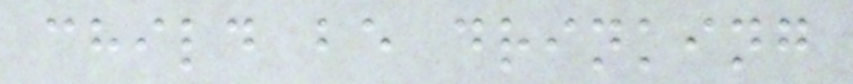child be drinking
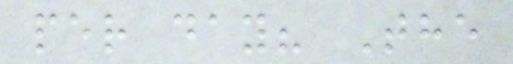per day? The
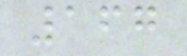167
